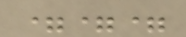===
